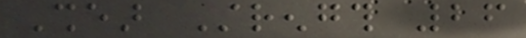Shear Strength 26
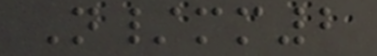N/mm2
